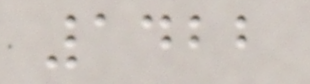1422
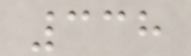338
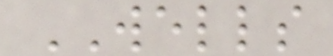WELLS
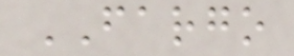FARGO
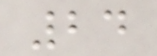24
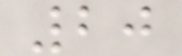20
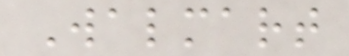Walmart
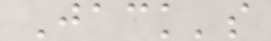Jack's
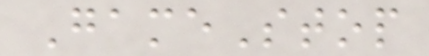GameStop
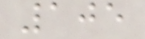105
